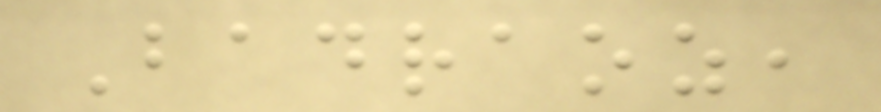Badraoz,
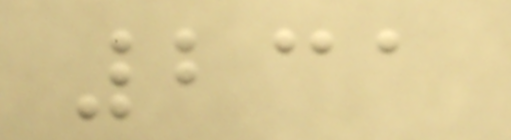231
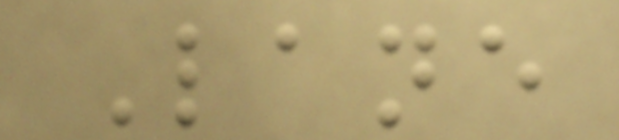Lane
